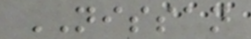NISSAN
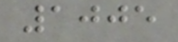1005
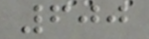600
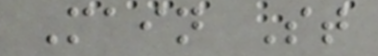Main St
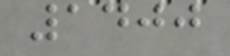1400
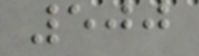500
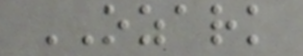OZARK
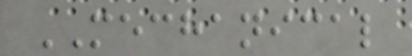MECHANICAL
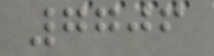7706
